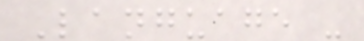Language -
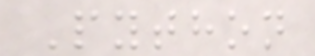Python
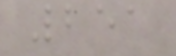251
